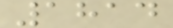1814
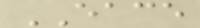EACE
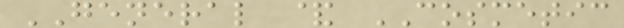GENERAL & COSMETIC
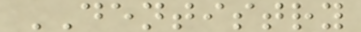DENTISTRY
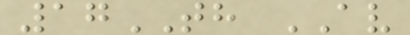17TH AV
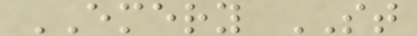EMERY ST
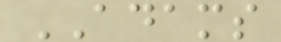ADAMS
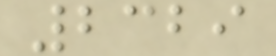2329
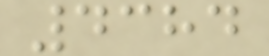4384
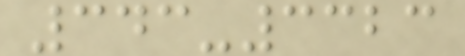343-3323
